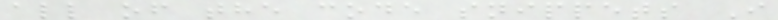all of the code snippets I
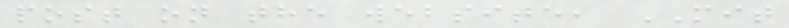post on the website, MIT
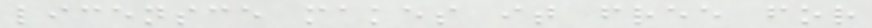licensce makes it free for
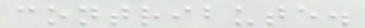contribute.
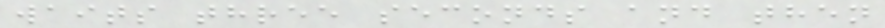waits three seconds and then
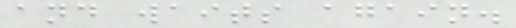and waits again.
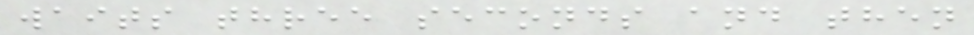waits three seconds and then
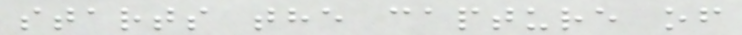starts the capture of
